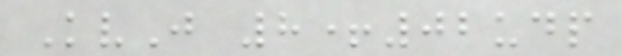KvJ 8+02udp
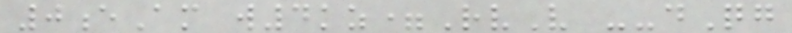0eAm w4kz=RvV --dQg
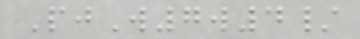PjW7w4/
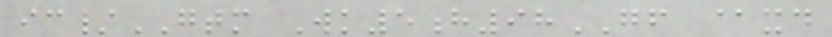ic/GTM Wk5h98GF @xd
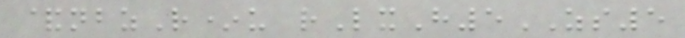&nbzR*u rLxH5ZS5
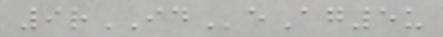9rIDeAg5u
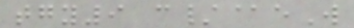tgy9 c/@eW
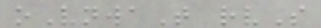oVnwaT rvS
